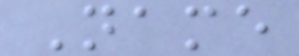Name
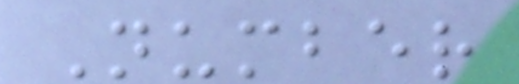Number
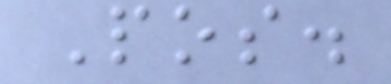Pos.
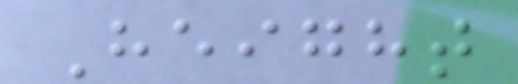Height
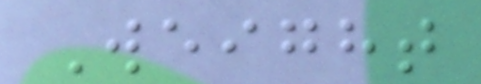Weight
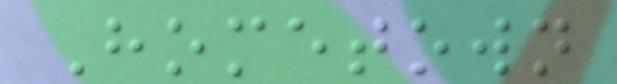Hometown
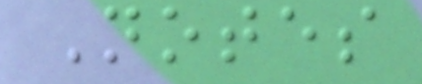Notes
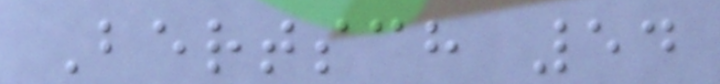Bertsch 54
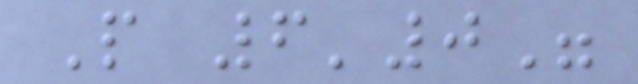P 6'0"
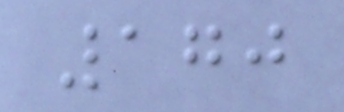170
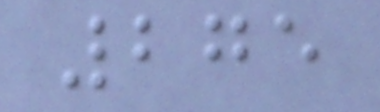275
